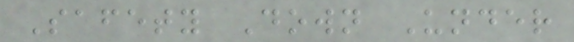Safety Down Under
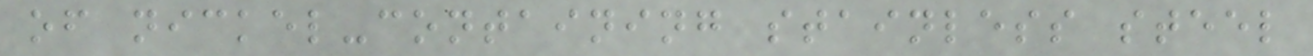of nickel-containing stainless steel
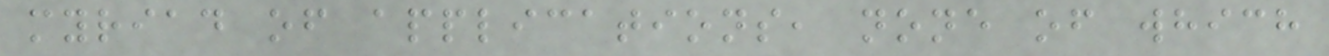myriad of applications, none of which
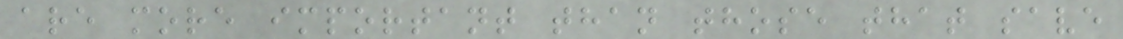are more important than those that save
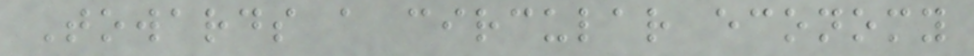Towards a circular economy
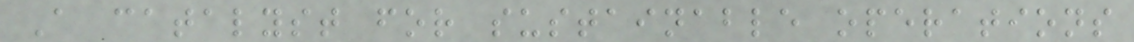A catalyst for sustainable operations
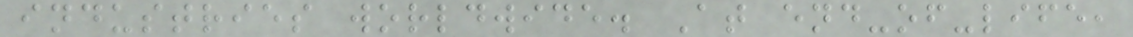industries worldwide. At end-of-life,
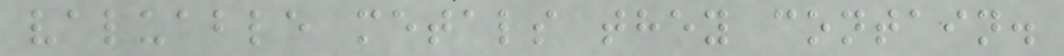valuable metals they contain.
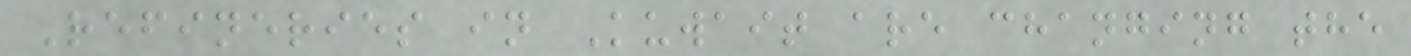Refineries in Kuwait are changing the
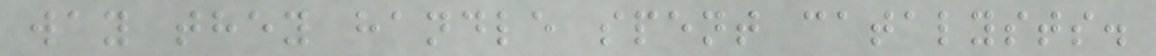way they handle spent catalysts.
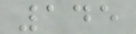145
